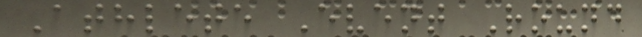Athlete Event Round
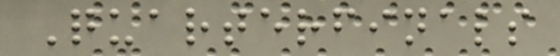Quarterfinals
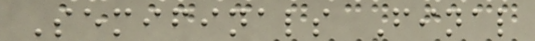Semifinals Final
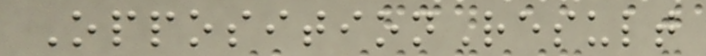OppositionResult
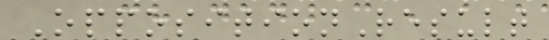OppositionResult
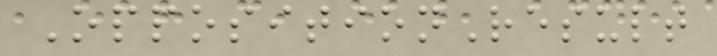OppositionResult
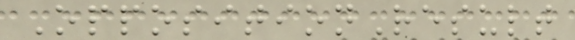OppositionResult
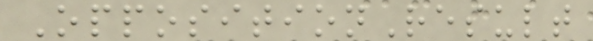OppositionResult
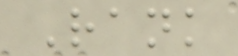Rank
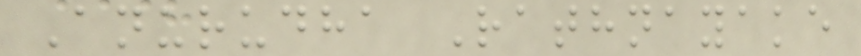Anurudha Rathnayake
